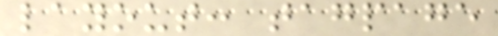layout: tagpage
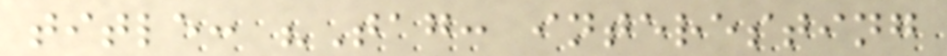title: "Tag: interesting
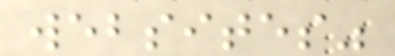websites"
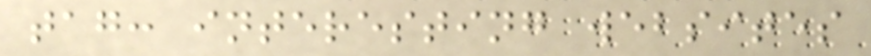tag: interesting websites
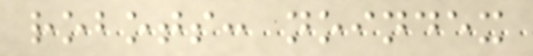robots: noindex
